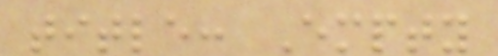title: Empty
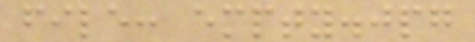file: empty.jpg
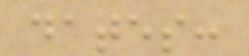dates:
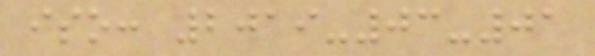iso: 2019-03-01
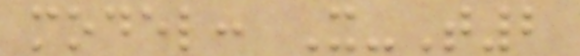model: X-T2
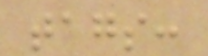tags:
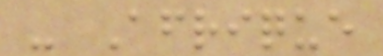- Afrique
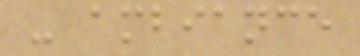- ambiance
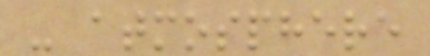- atmosphere
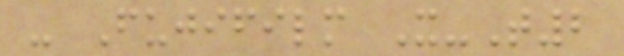- Fujifilm X-T2
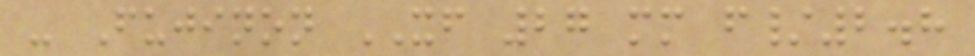- Fujinon XF 27 mm f/2.8
